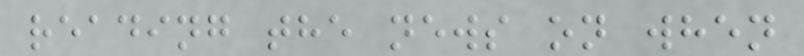reading the news on when
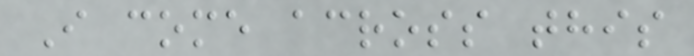I come across this
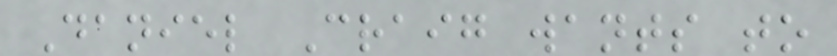Daniel Craig wants to
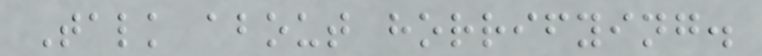Talk about horrifying.
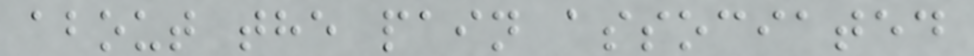about the pain associated
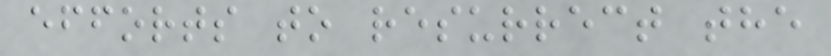efforts to resurrect the
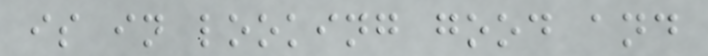is in looking good and
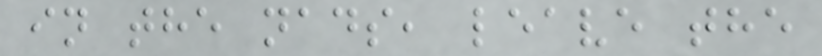in the nads, leave the
